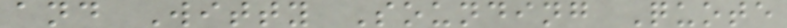and Witty Sounding Quote
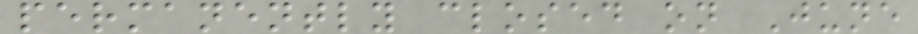permanently closed on June
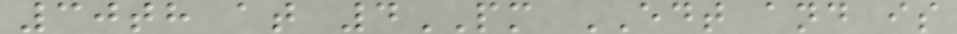30th at 4PM EDT and is
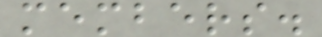members.
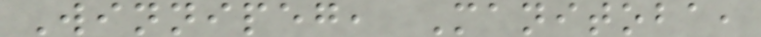Winnipeg, Manitoba,
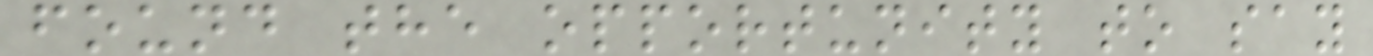found the opportunity to say
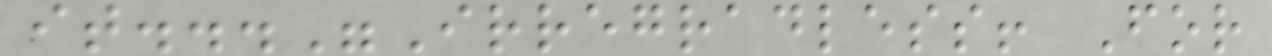it..."Irregradless! For
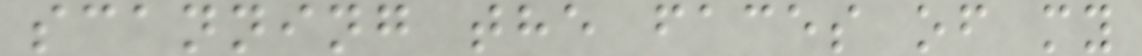scanning the faces of my
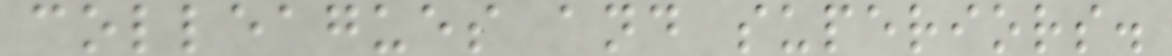colleagues and superiors.
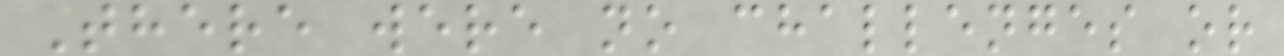There were no challenges or
